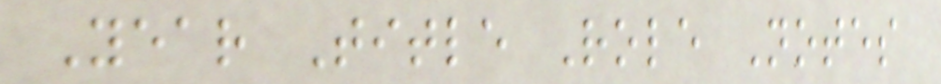Year Title Role Notes
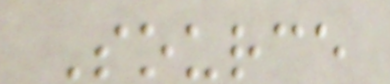Source
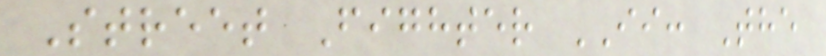Street Fighter II: The
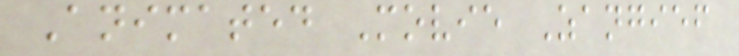Animated Movie Zangief
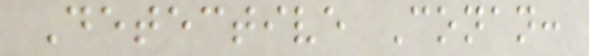Detective Conan:
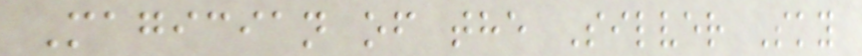Magician of the Silver Sky
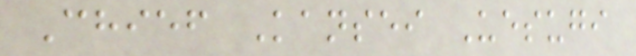Chief Kansei Uesugi
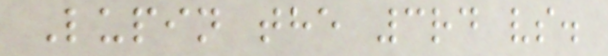Lupin the 3rd vs.
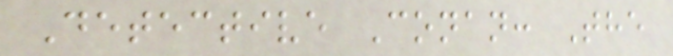Detective Conan: The
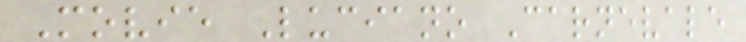Movie Luciano Carnevale
